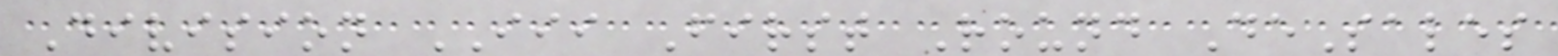Division III First Round DeSales
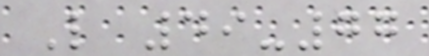L 49-77
